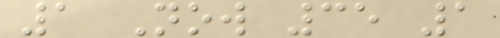1 Now 35 1
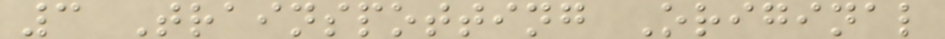3 Trainspotting Original
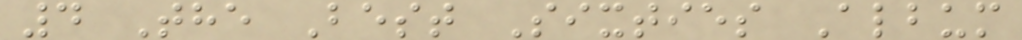4 The Best Sixties Album
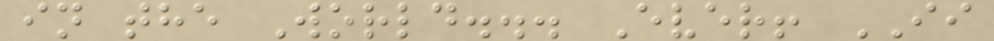in the World... Ever! II
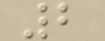2
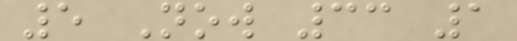5 Now 33 1
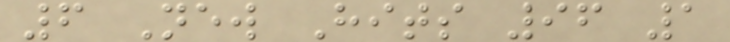6 New Hits 96 1
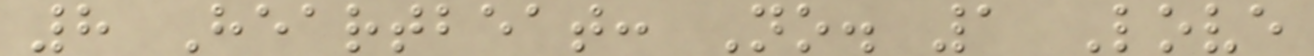8 Heartbeat: No. 1 Love
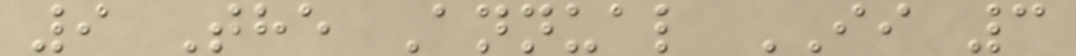9 The Annual II 3
